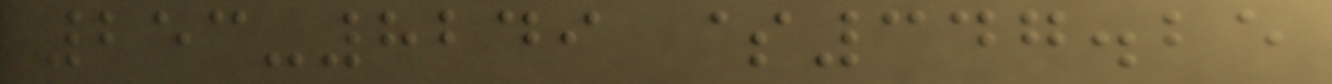253-8249 $347.25
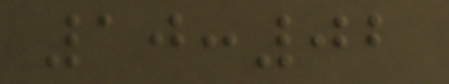10:02
